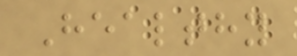Healthy
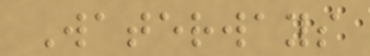Waterways
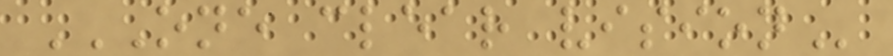ONE CLEAR VISION
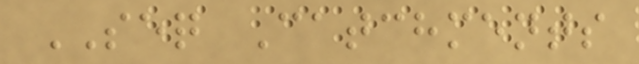SEQ Catchments
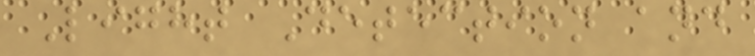Light Detection and
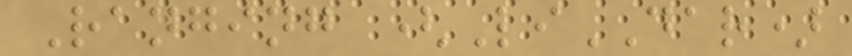Ranging (LiDAR)
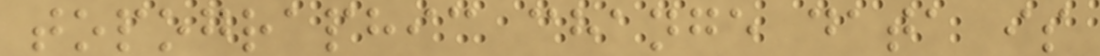topographic change data is
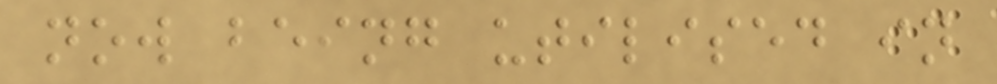now being utilised in
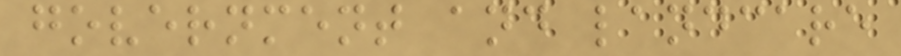government and landcare
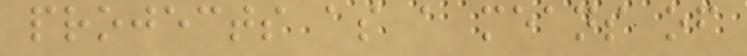projects as a means of
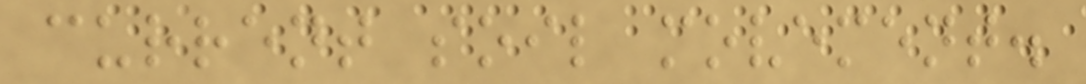current soil movement.
